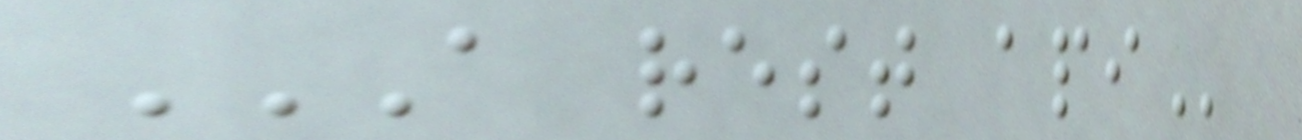A REST API
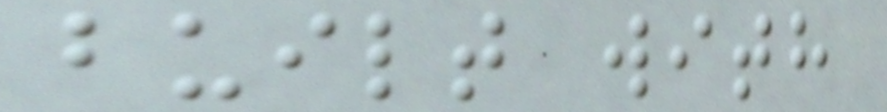built with
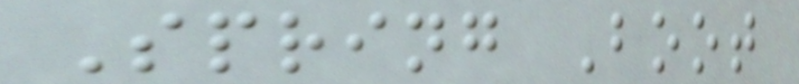Spring Boot
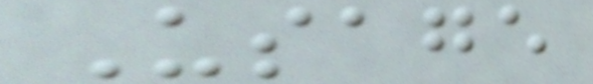Usage
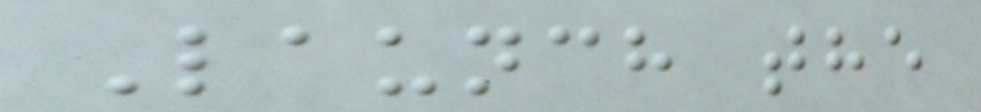Launch the
